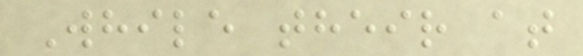While their at
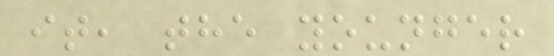it, the younger
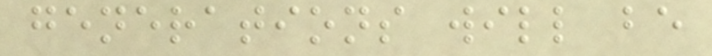generations will be
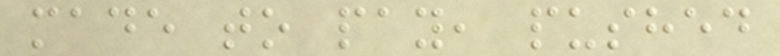made to pay, pushed
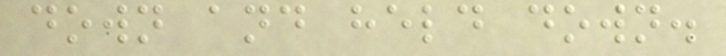down and held down.
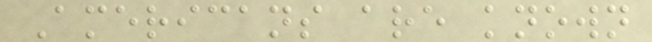Americans are known
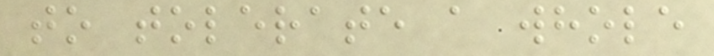to tolerate a whole
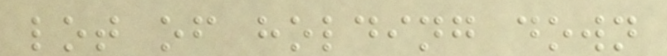lot of holding down
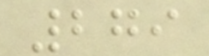279
